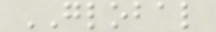GLOBAL
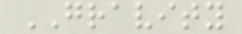GRAVITY
